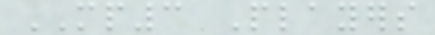MP3 Players
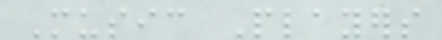Music Players
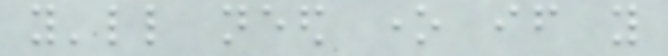you'll need one if you
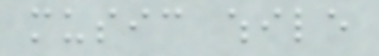music while
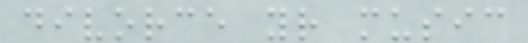divorce your music
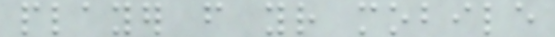player from your mobile
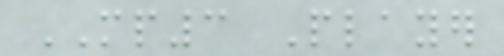MP3 Player
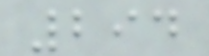294
